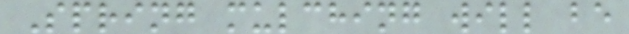Spring mulching will be
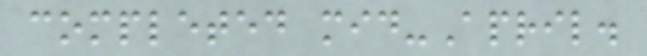completed mid-April.
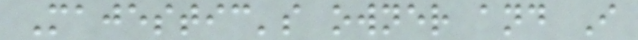Majestic's owner and I
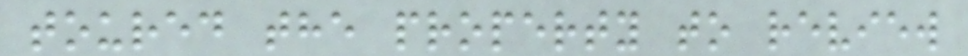toured the property to review
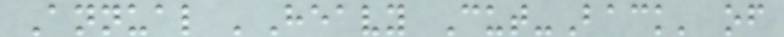Annual 'Heavy Cut-Back' of
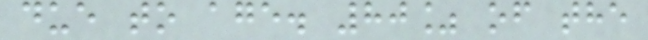due to age. 80% of the
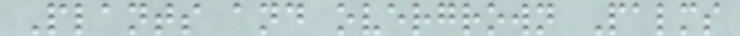Plants and overgrown Palms
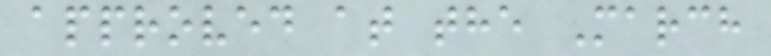approved at the March
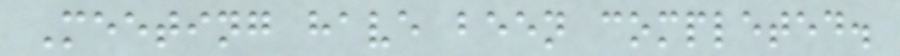Meeting have been completed.
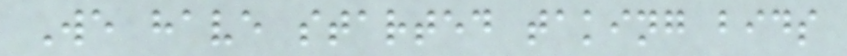We have started taking bids
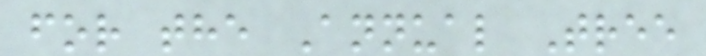for the Annual Tree
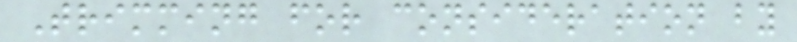Trimming for consideration by
